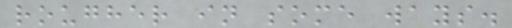rougher in some ways.
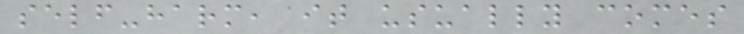self-harm, it usually comes
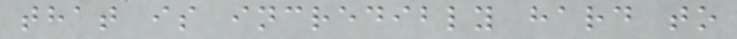that is incredibly hard to
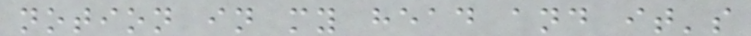notion in my head and it's
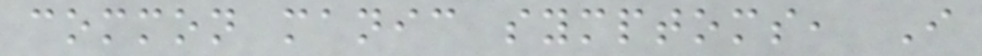common manic symptoms, I
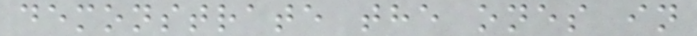demonstrate the ones in
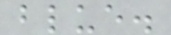blue.
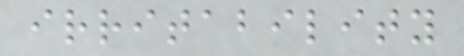irritability
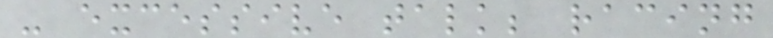- excessive talk; racing
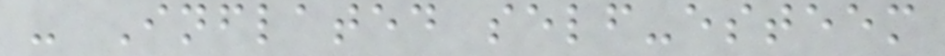- Inflated self-esteem
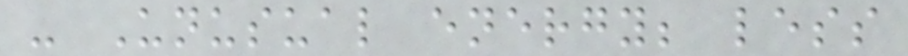- Unusual energy; less
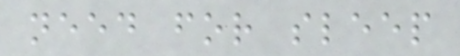need for sleep
